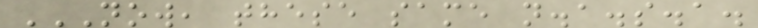NOW, THESE SAME N.A.S.A.
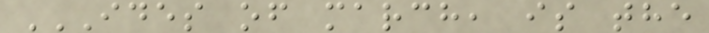IDES OF MARCH, IS THE
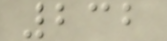232
